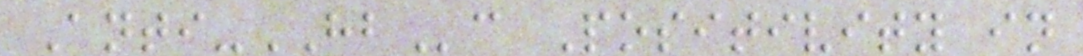Anti-HBc Positivity in
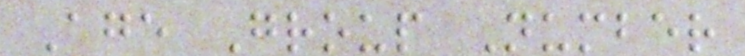Age Group Number
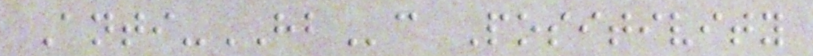Anti-HBc Positivity
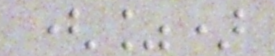(%)
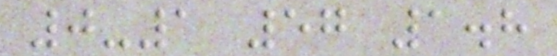0-1 57 1.8
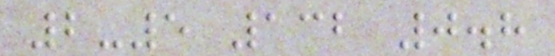2-5 132 0.8
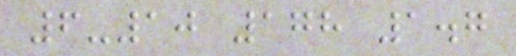6-10 178 1.7
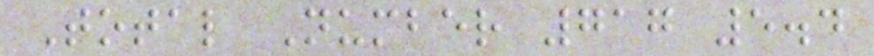Total Number 717 5.4
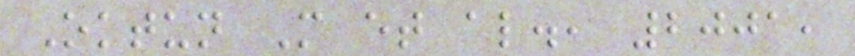Oktun M et al., 2001,
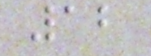12
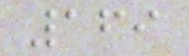169
